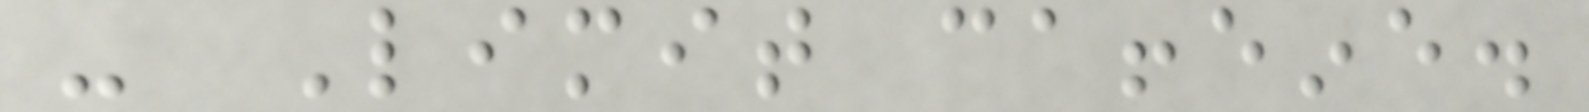- Limit caffeine.
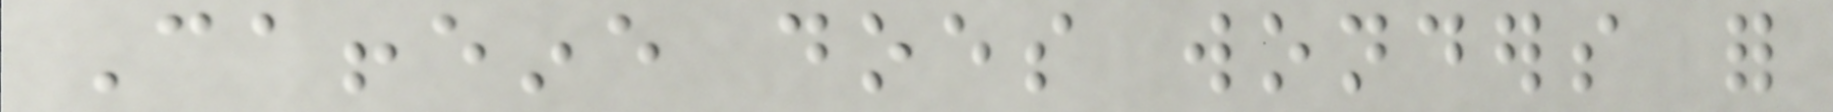Caffeine does wonders for
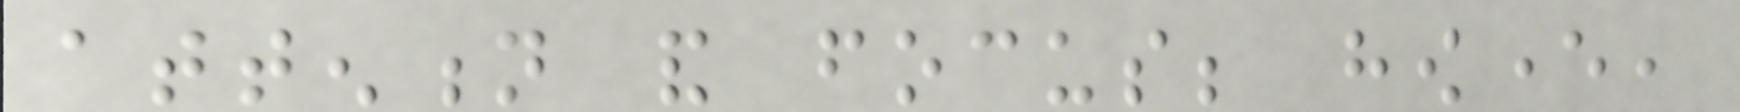attention and focus; however,
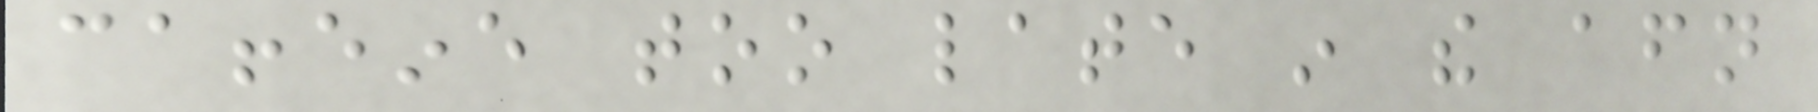caffeine too late in the afternoon
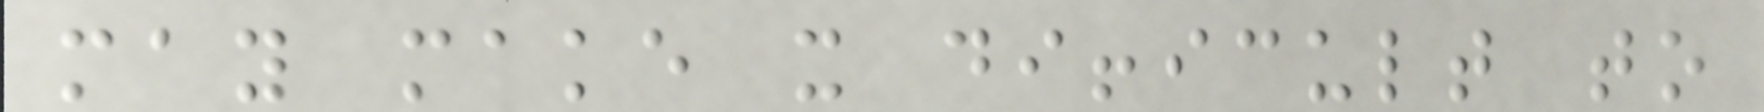may make it difficult to
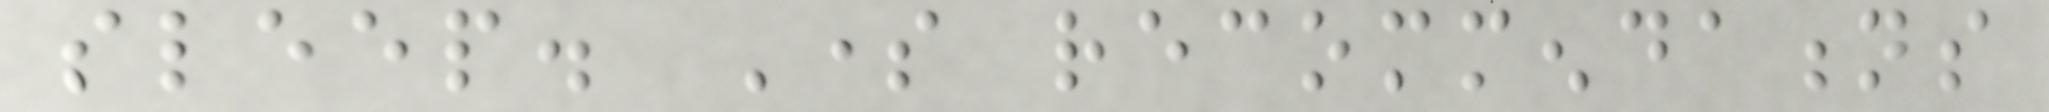sleep. Some recommendations
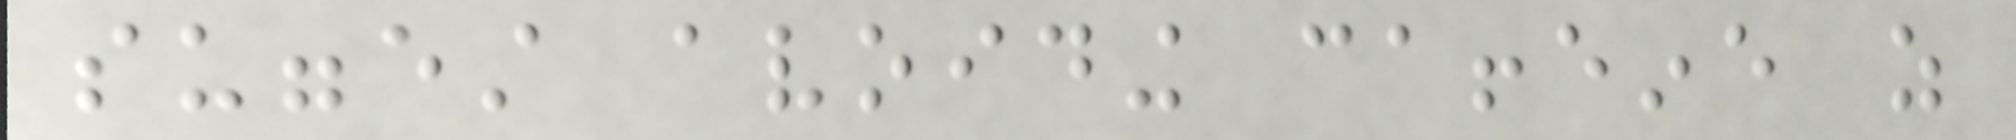suggest avoiding caffeine as
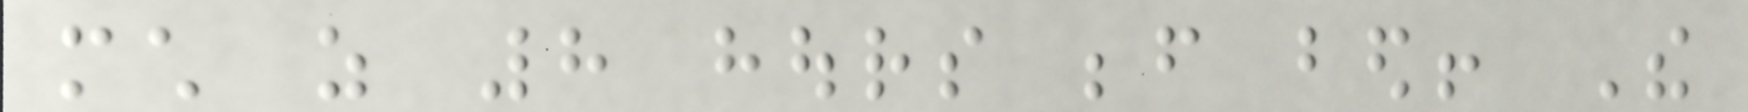much as 8 hours before bed! The
